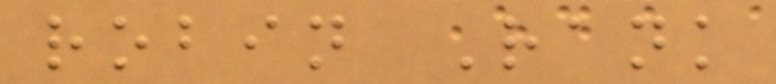robin Rank
